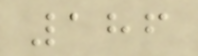186
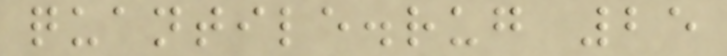quantile.rug 25
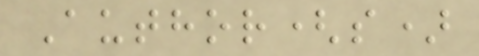Author(s)
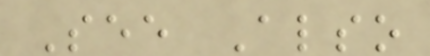See Also
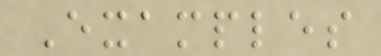Examples
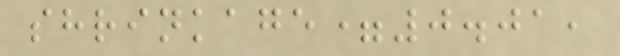shrinkage=0.01,
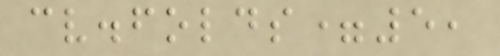cv.folds=5,
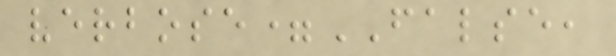verbose=FALSE,
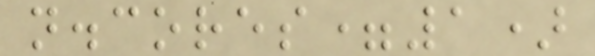n.cores=1)
